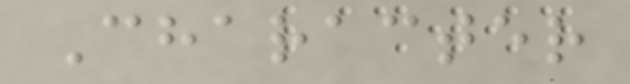Character
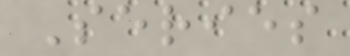Series
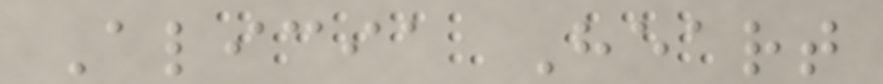Alicia Heart
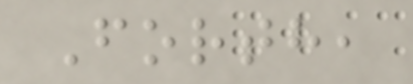Forth,
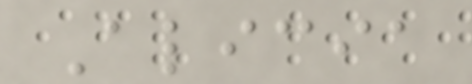Alicia
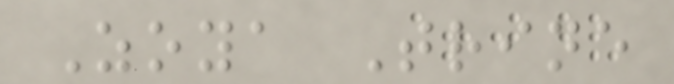Zoya Trine
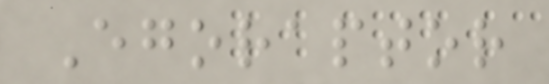Egoraptor
